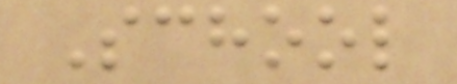School
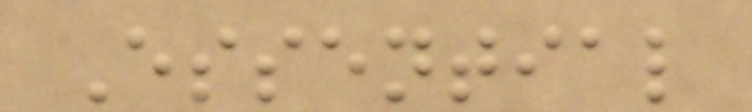Essential
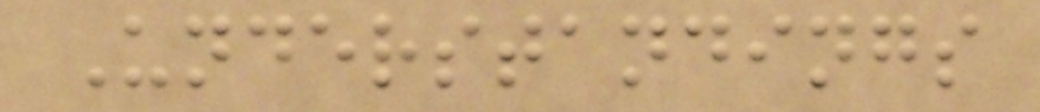Understandings
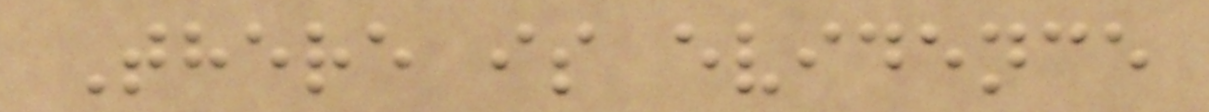There is evidence
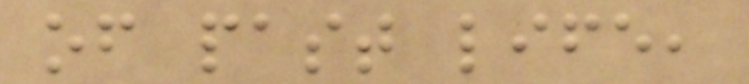of past life,
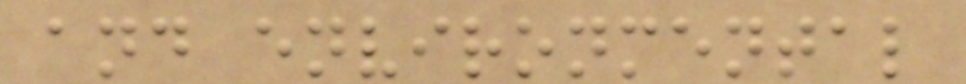and environmental
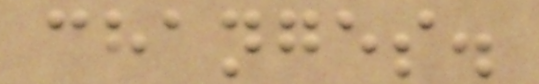changes.
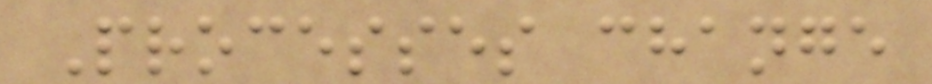Processes change
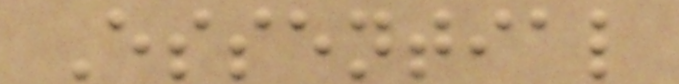Essential
